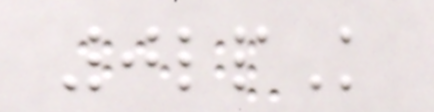0lpK
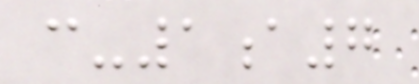c-1a7
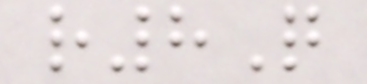r8Q
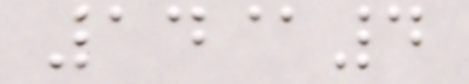14@4
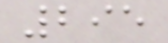295
